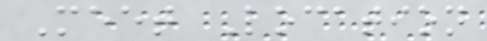Meet Location
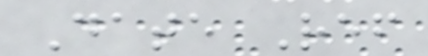Date Ref
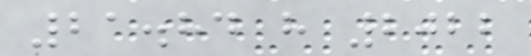21.84 h 2022
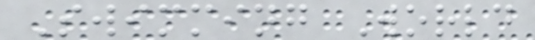Swimming World
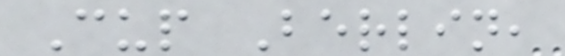Cup Berlin,
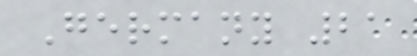Germany 21
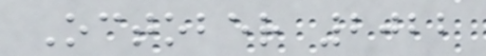October 2022
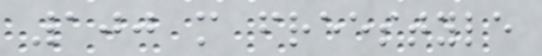100 m freestyle
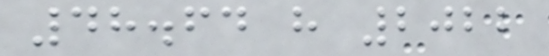48.64 h 2022
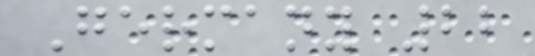Germany 22
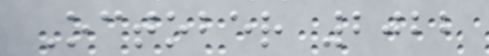October 2022
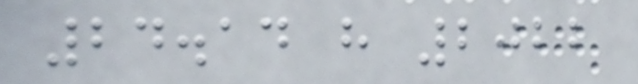24.14 h 2022
